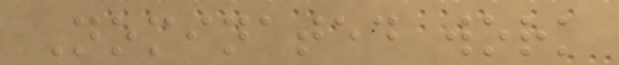Nominated work
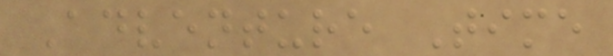Adventure Time
